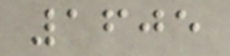1605
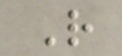R
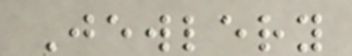Jewlery
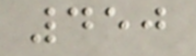450
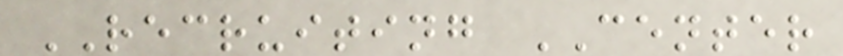RECRUITING CENTER
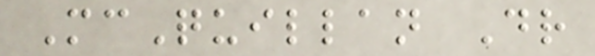McQuillan Dr
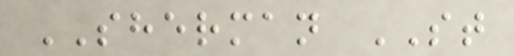SHERMAN ST
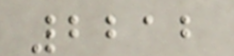2212
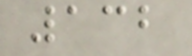132
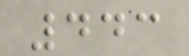443
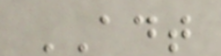ADT
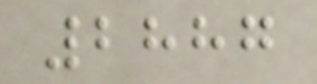2887
